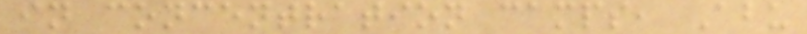in concentration camps, Abu
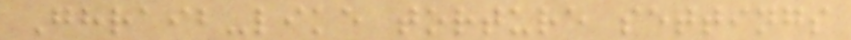Ghraib-like torture settings
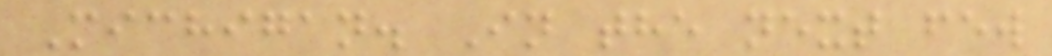Michigan. In the next few
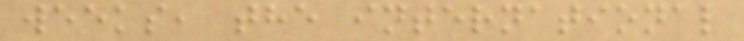weeks, the international
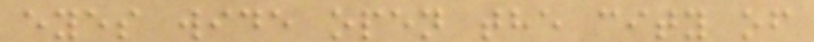eyes wide open the city of
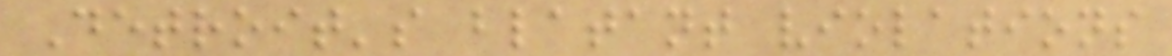Detroit's blatant violations
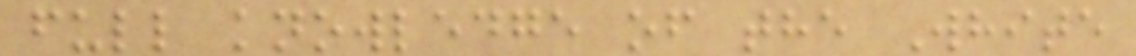full knowledge of the White
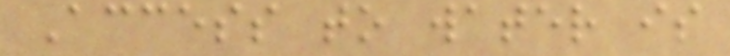Access to water is
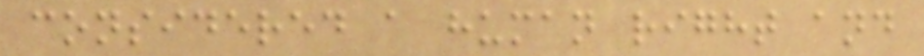considered a human right and
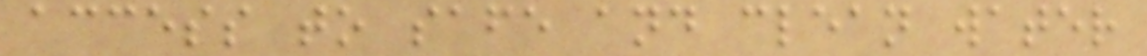access to safe and clean water
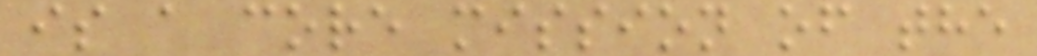is a core mission of the
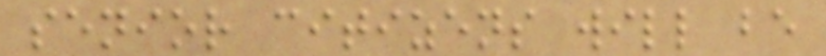senior citizens will be
